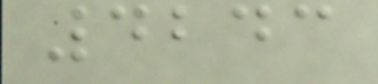4243
